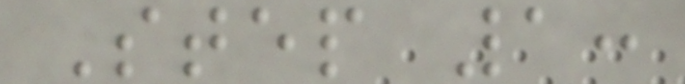Step 1:
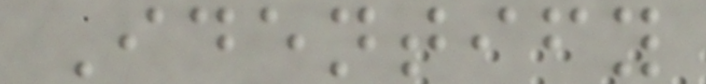Identify
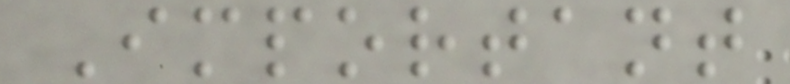Important
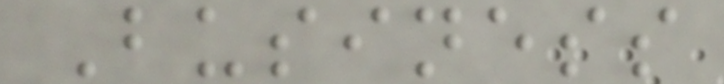Business
